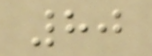80
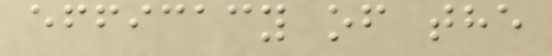efficacy of the
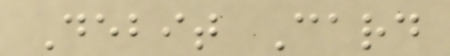Debit Card
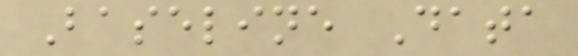Baseline Data
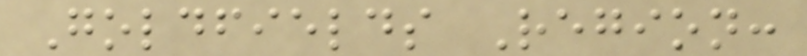Goldfields Region:
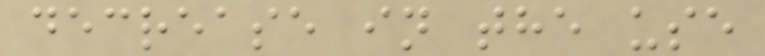decrease in the use
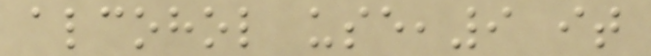alcohol use,9 it
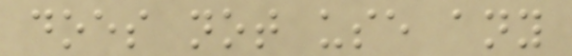does not use any
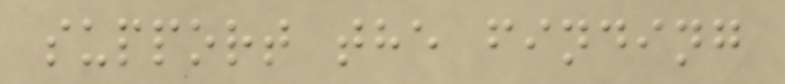support the finding
